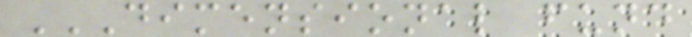DIMENSIONAL FUND
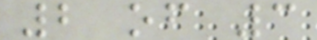2 of 3
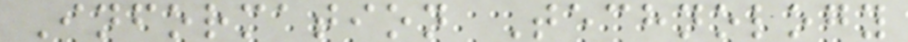Information Technology
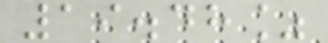19.48%
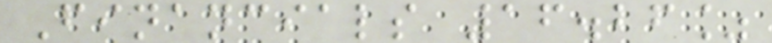Financials 16.26%
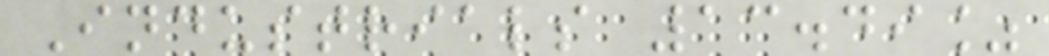Industrials 13.49%
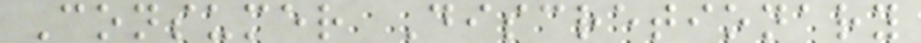Consumer Discretionary
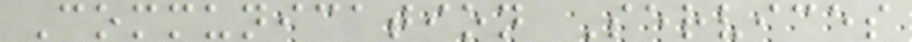Communication Services
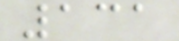131
